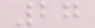27
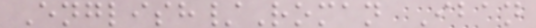English/Roman Iban
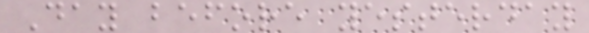Day before yesterday
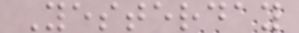Yesterday
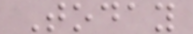Today
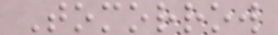Tomorrow
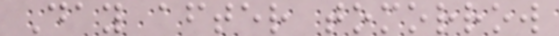Day after tomorrow
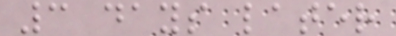3 days later
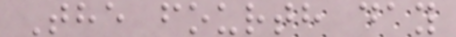The fourth day
